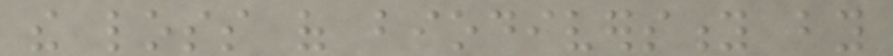the loss of biodiversity by
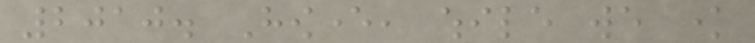2010. However, while we know
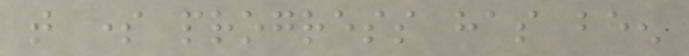that some progress has been
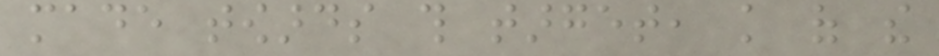made towards this target, knowledge of the
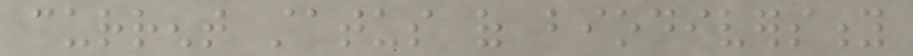current status of biodiversity
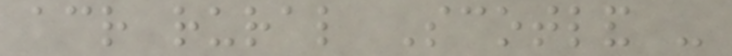across rural Scotland -
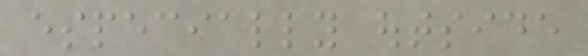especially outside
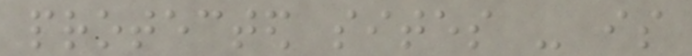protected sites - is
